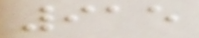915
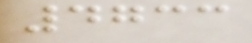4733
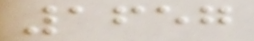1657
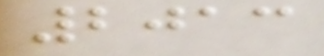2013
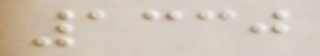1330
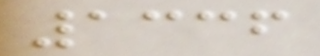1336
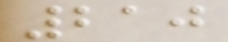210
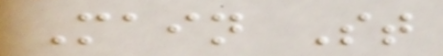Main St
